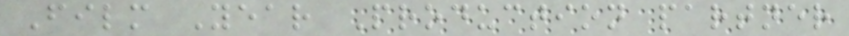Film Year Production partner
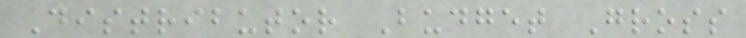Distributor Budget Gross
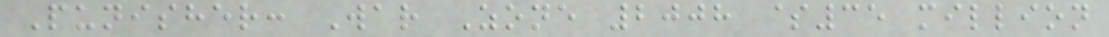Punisher: War Zone 2008 $35 million
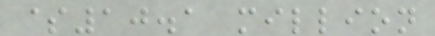$10.1 million
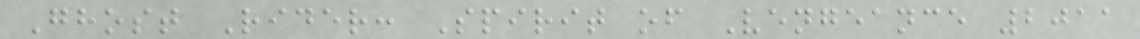Ghost Rider: Spirit of Vengeance 2011
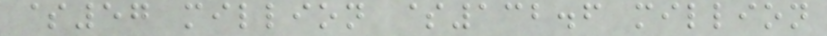$57 million $132.6 million
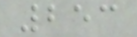253
